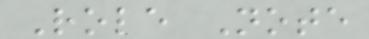Role Note
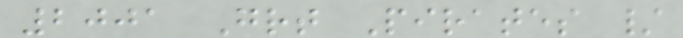2001 Great Pirates /
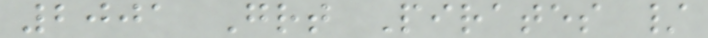2001 Great Pirates /
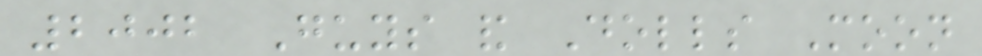2002 Guys and Dolls Moon
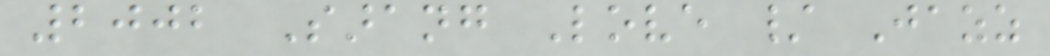2002 Sarang Love / Jazz
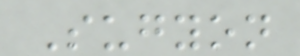Sugyon
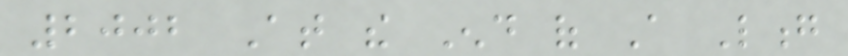2002 At the End of A Long
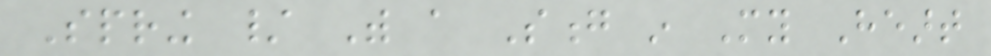Spring / With a Song in My Heart
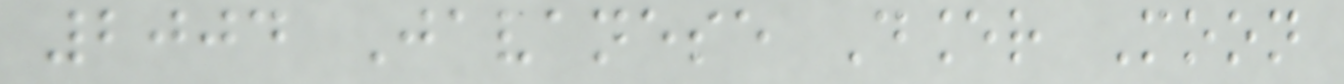2004 Javanese Dancer Moon
